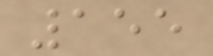155
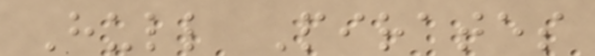Hull Pirates
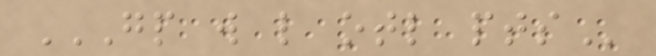GP W L OTL PTS
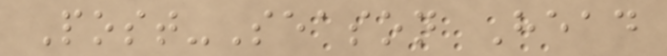Post-Season Head
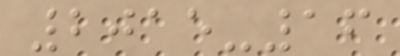2015-16
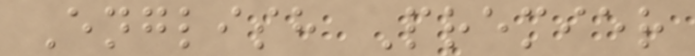English Premier
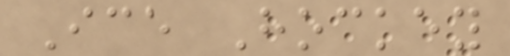Ice Hockey
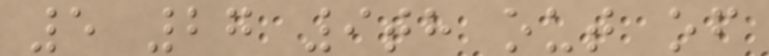5 27 9th out of
